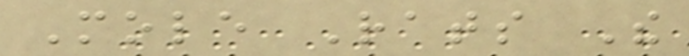Mole Rats The
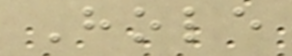Hole
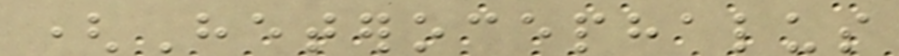(Heterocephalus
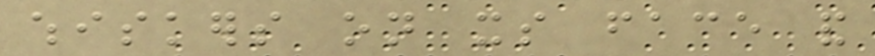whiskers on its face and
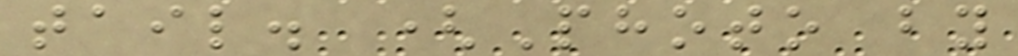tail. (Photo by
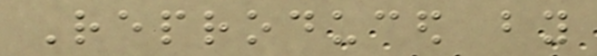Reproduced by
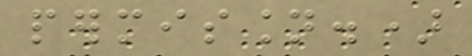permission.)
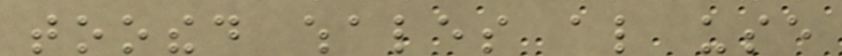toothed whales also use
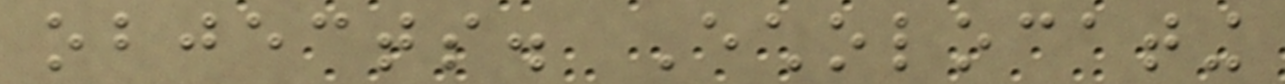objects. Echolocating
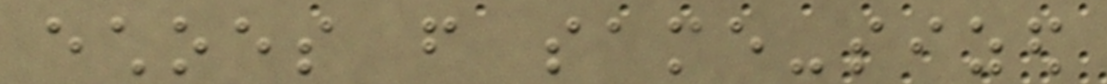echoes from same-sized
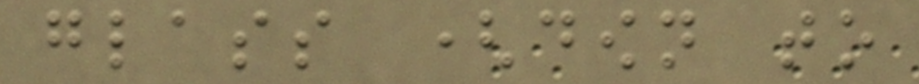glass (down to
